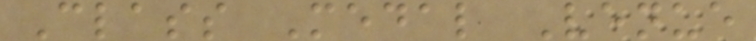Class Medal Venue
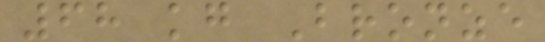68 kg Bronze
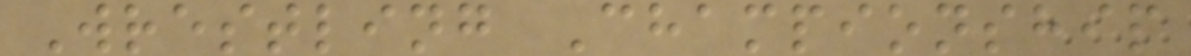Wrestling Championship
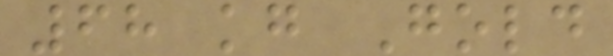68 kg Gold
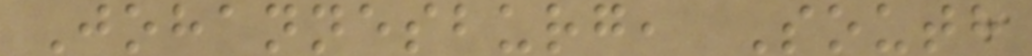Johannesburg, South
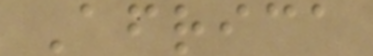Africa
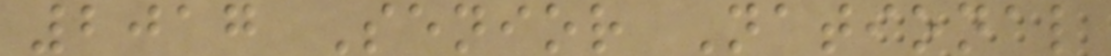2017 Senior National
